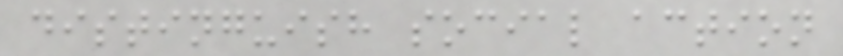distinguish social action
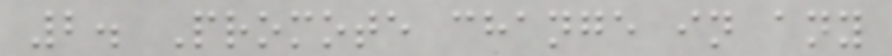2. Promote change in any
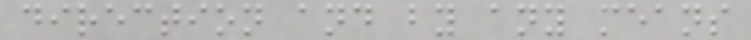direction and by any means
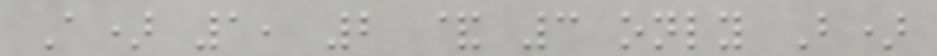A) 1, 2 & 3 only B)
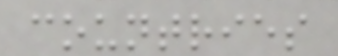countries
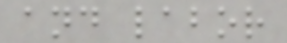and labor
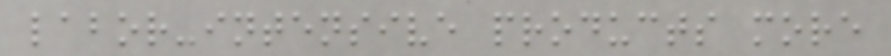labor-intensive products more
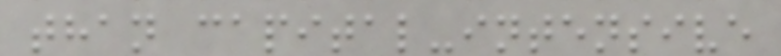than capital-intensive
